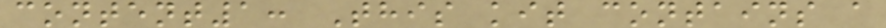content1: This kit contains a
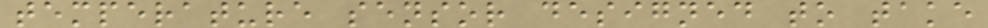temperature sensor designed to take
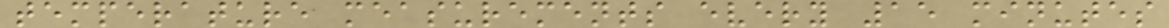temperature measurements every 15 minutes
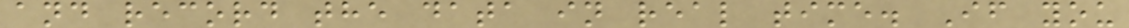and record the data in real time. If you
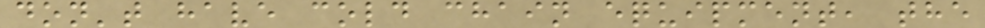don't have cold chain equipment, the
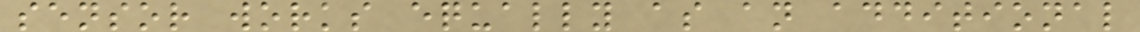sensor works equally as an additional
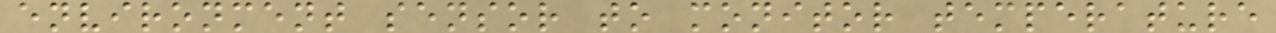environment sensor to monitor temperature
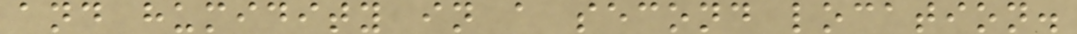and humidity in a second location.
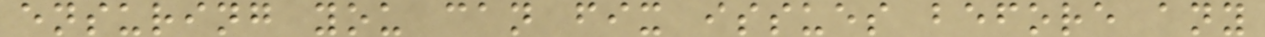ensuring you can fix issues before any
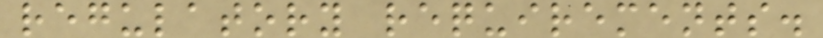regulatory requirements.
